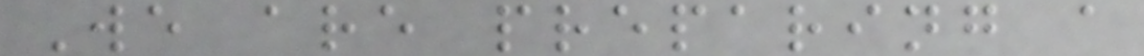We are preparing a
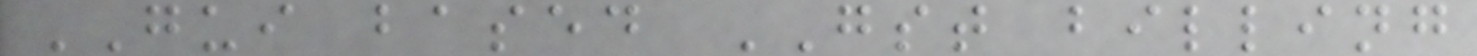GUI based GST billing
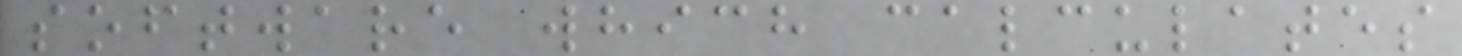software which calculates
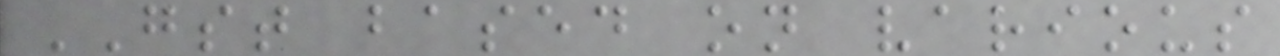GST based on various
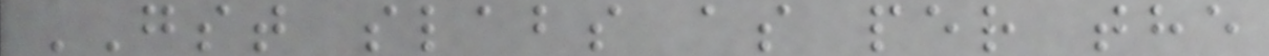GST slabs as per the
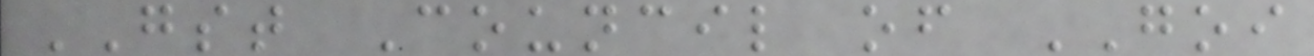GST Council of GOI
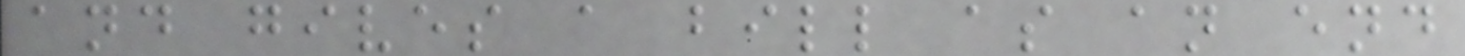and gives a bill as an end
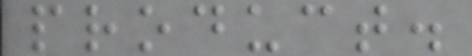product.
